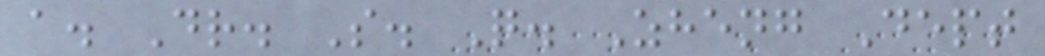a. Dr. S. Q. Zheng Dept
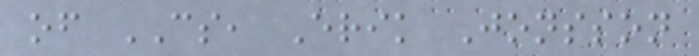of CS, Erik Jonsson
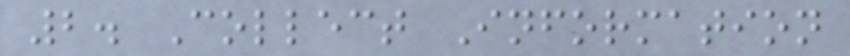2. Collect Information
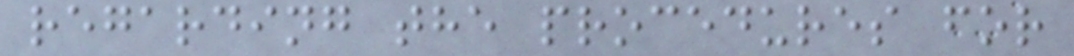regarding the procedures for
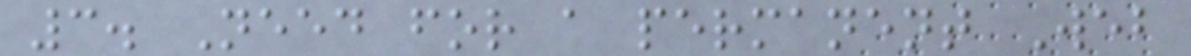3. Need for a permanent Web
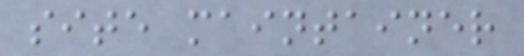site maintainer
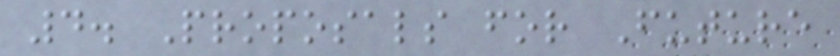4. Proposals for Future
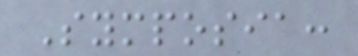Symposia:
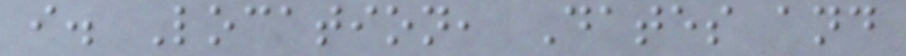i. Location, Dates and
